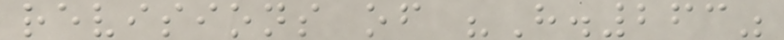revisions of "H.263"
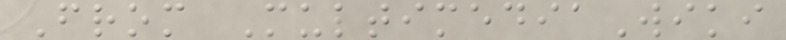From MultimediaWiki
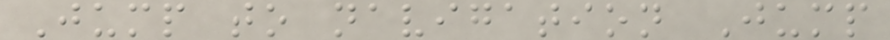Jump to navigation Jump
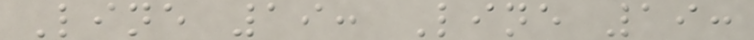Line 19: Line 19:
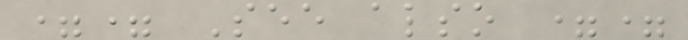== See also ==
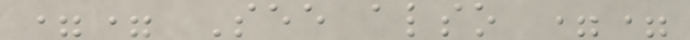== See also ==
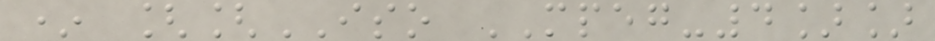* [[ISO MPEG-4]]
